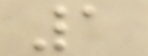1
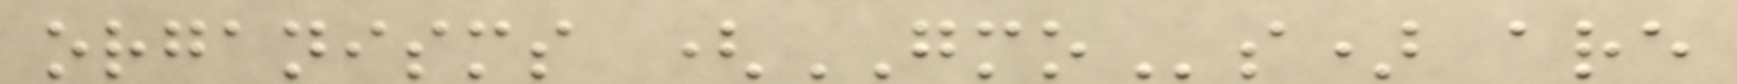organisms (GMOs) are
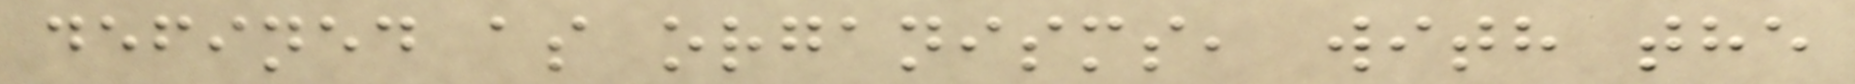defined as organisms, with the
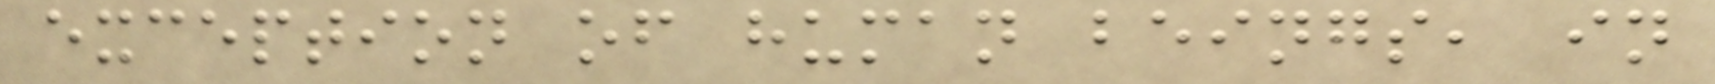exception of human beings, in
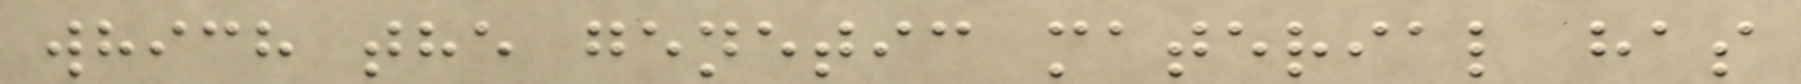which the genetic material has
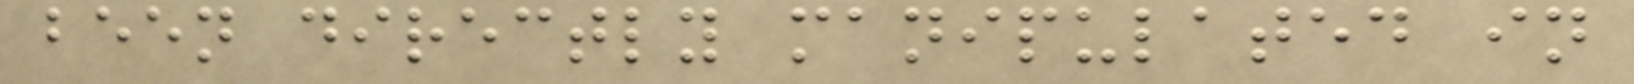been directly manipulated in
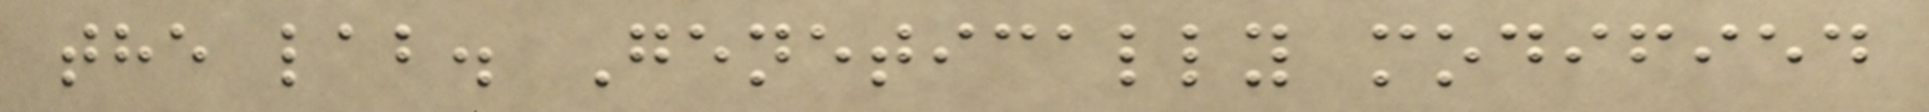the lab. Genetically modified
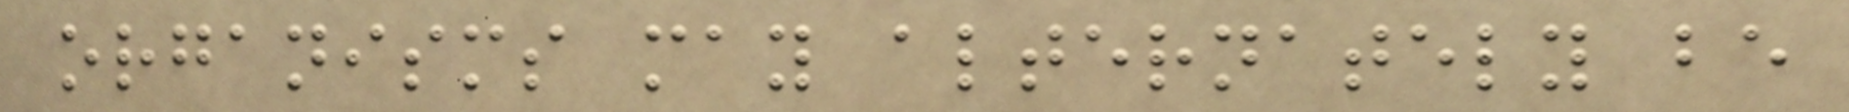organisms may alternately be
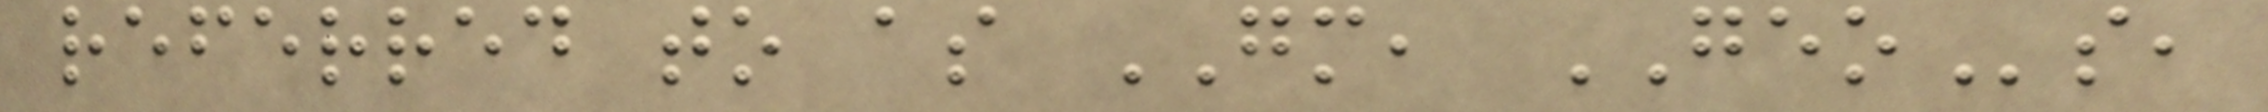referred to as GM, GEOs,
